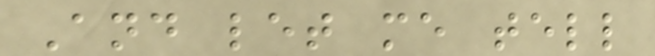And let me tell
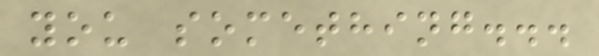you something...
